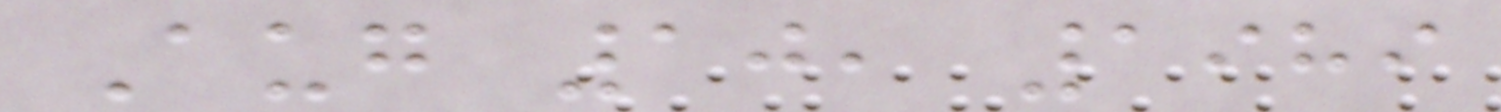Aug 10, 1989
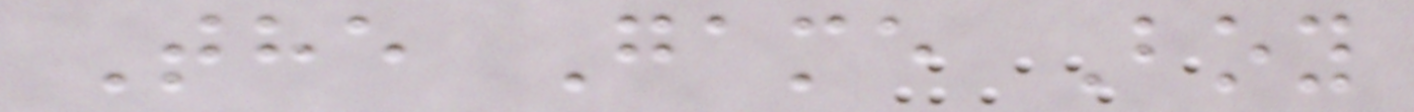The Game Boy
